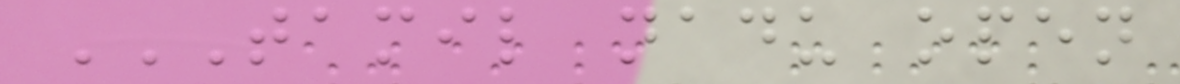TAMIL NADU OPEN
